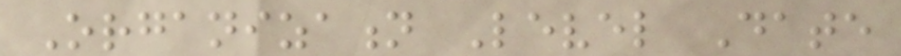Organization Level Date
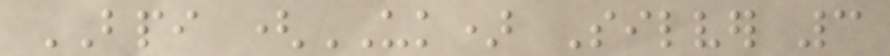BPI (UK) Silver 3
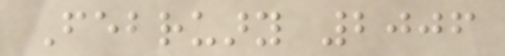February 2006
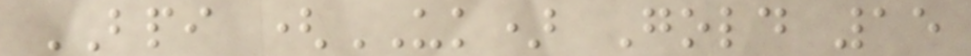BPI (UK) Gold 15
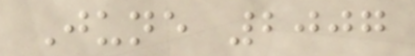June 2007
